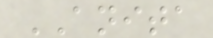ANITA
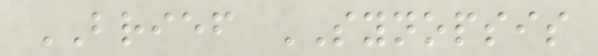BRIEF SYNOPSIS
